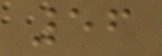56
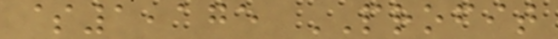$1,175 PROFIT
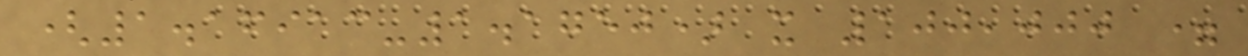(1.16913-1.1750) x 100,000 =
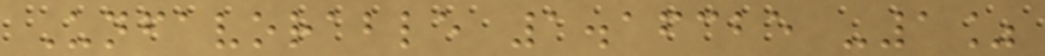Unfavorable 1.16325 -1%
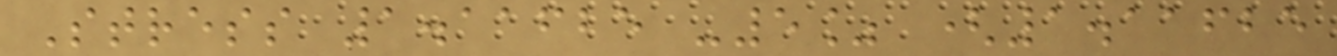Stress 1.11625 -5% (1.11625
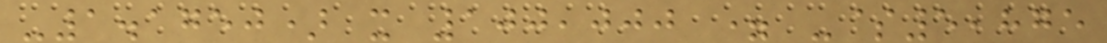-1.1750) x 100,000 = -$5,875
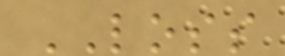LOSS
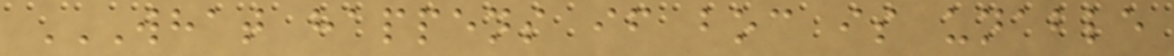WHAT HAPPENS IF BOC IS UNABLE
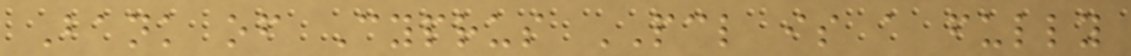Bank of Cyprus PCL is a fully
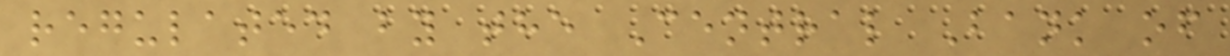regulated by the Central Bank of
